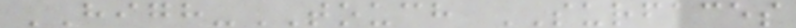HIGH-TOUCH SURFACES
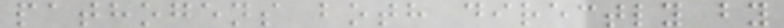pathogens both directly by
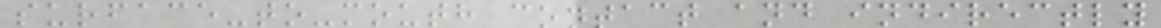surface-to-mouth contact and indirectly
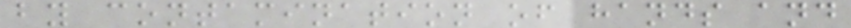by contamination of hands and
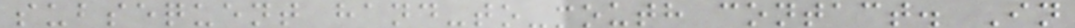subsequent hand-to-mouth contact. In
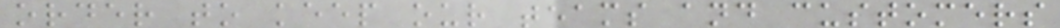order to keep our teams and customers
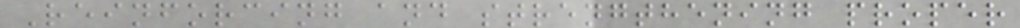Reinforcing and strengthening proper
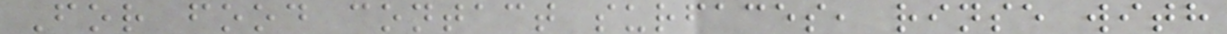For food contact surfaces, rinse with
